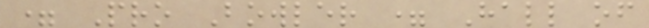= Pro Bowler = Hall of
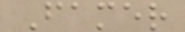Famer
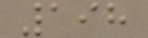198
